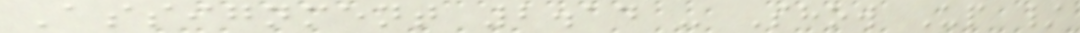Assignment 2.14 - Show Up /
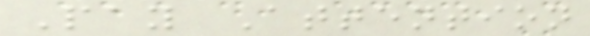Pay Attention
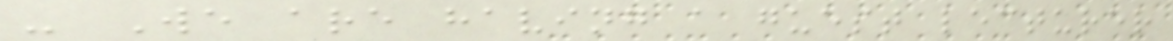- We are having a guest lecturer
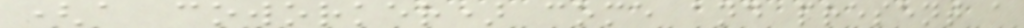(a coworker) come and present a
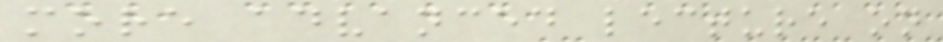more advanced lecture on
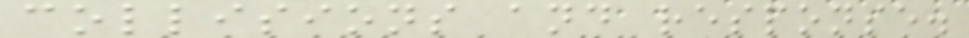collisions and response.
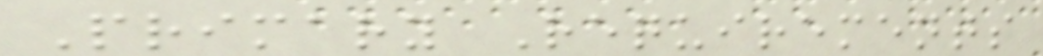Primary Requirements
